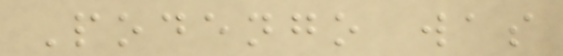Podengo was
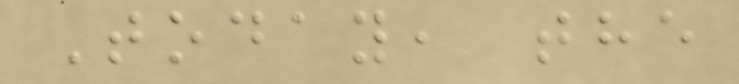Today, the
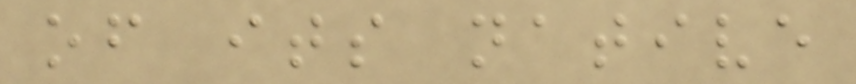of its native
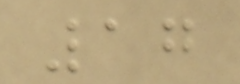17
